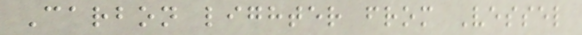Carbon lighter from Vessel
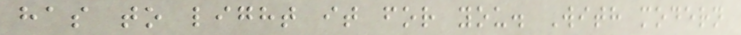has to light it for you. With modern
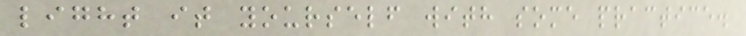light it yourself with some practice.
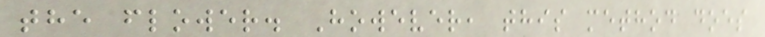the flower. However, this method does
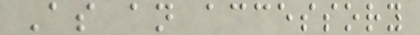As an accessory
